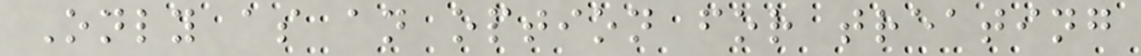Only as an option for treating
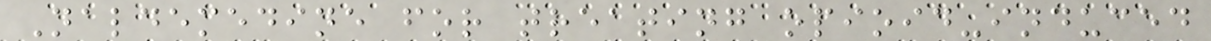Naldemedine for treating opioid-induced
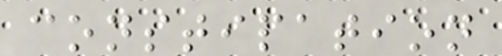constipation
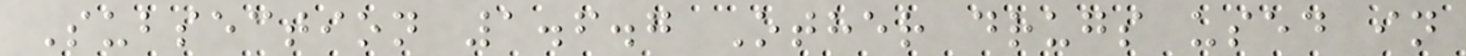Subsection 1.6.7 Other drugs used in
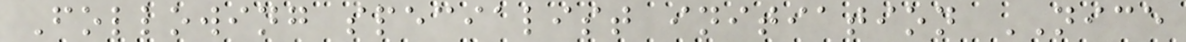Following specialist initiation NICE
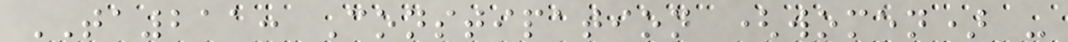TA211: Constipation (women) -
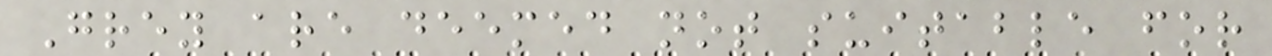Grey are deemed not suitable for
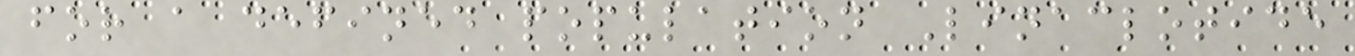for a defined population Linaclotide
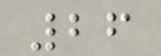26
